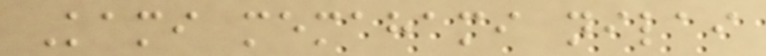Kami memahami nilai
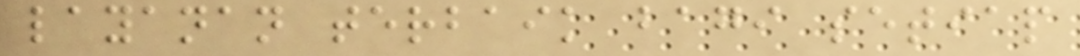layanan terbaik bagi setiap
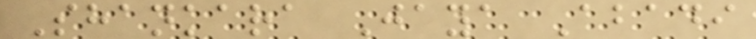Shankara Jaya Abadi
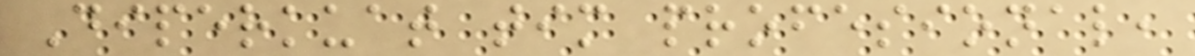Diperkuat tim profesional,
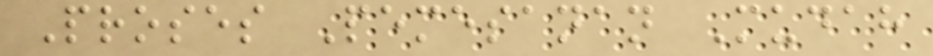Proses Pemesanan Mudah
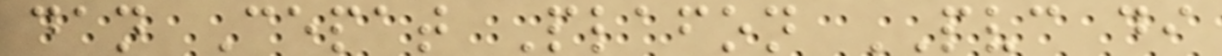dan Cepat Plafon PVC di
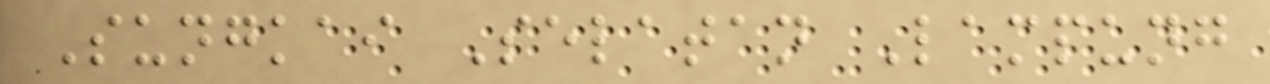Sungkai Selatan Lampung
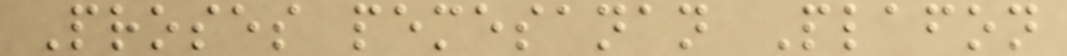Proses pemesanan Plafon
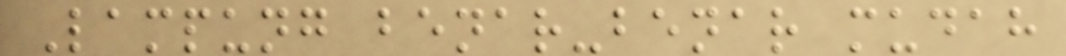Lampung benar-benar mudah
